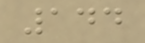144
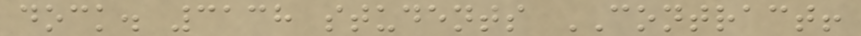dock. 3138 students CONTRACT!
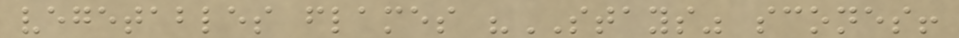vegetables flames "STAYS" scones!
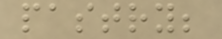pastry;
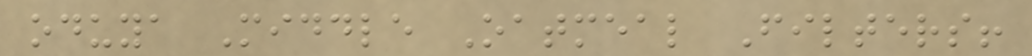oduya Middle Oatmeal Filters!
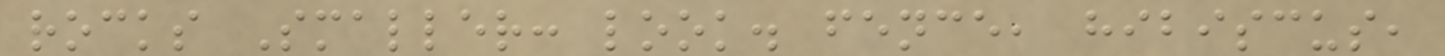rocks Smaller: look. fence, hibiscus,
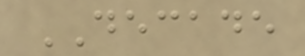DECADE
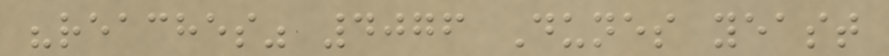"reaches" 4076 Dunes yeast
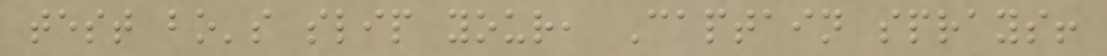test bo's slip your, Captain sprays!
